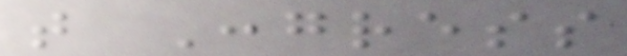that Congress
